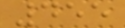455
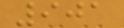901
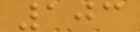103
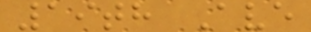19th Ave
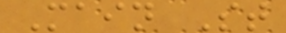Main St
